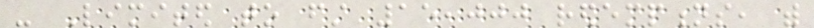- Limited to first 15,000 redemptions, with
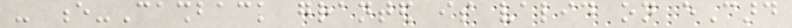- e-Cashback granted is valid on eCard
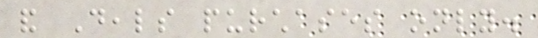and Deals purchases only.
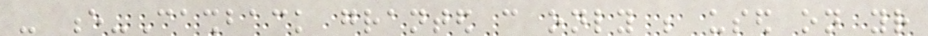- e-Cashback granted can only be used on your
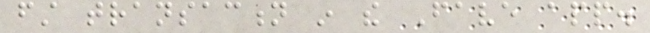first transaction in the Fave app.
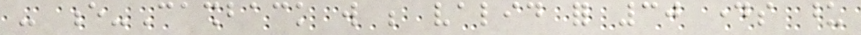- e-Cashback will be valid for 30 days upon
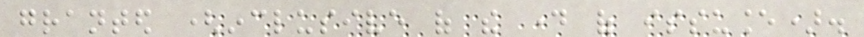granted (inclusive of the day of issuance).
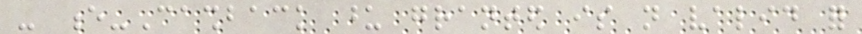- e-Cashback upon granted is not valid for
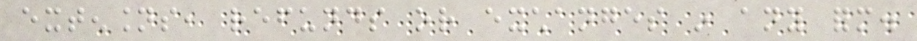extensions, refunds or exchanges in any form.
